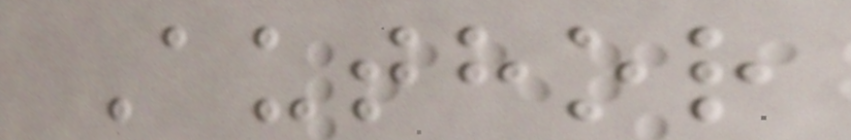Author
